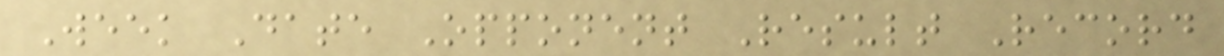Week Date Opponent Result Record
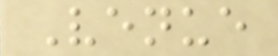Venue
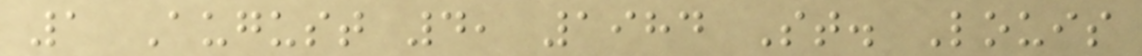1 August 4, 1984 St. Louis
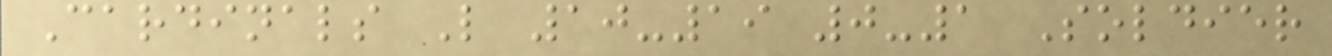Cardinals L 10-19 0-1 Soldier
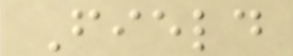Field
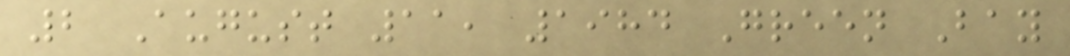2 August 11, 1984 Green Bay
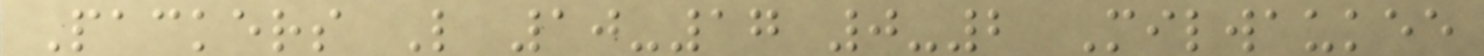Packers L 10-17 0-2 Milwaukee
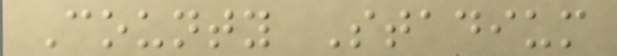County Stadium
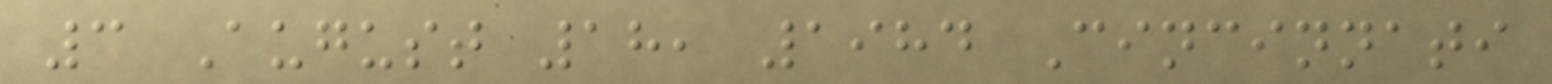3 August 18, 1984 Cincinnati
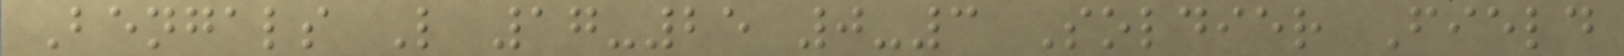Bengals L 17-25 0-3 Soldier Field
